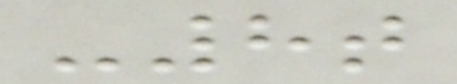-8t
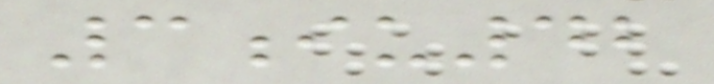3iu42
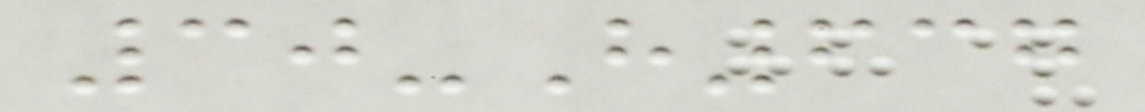30-H637
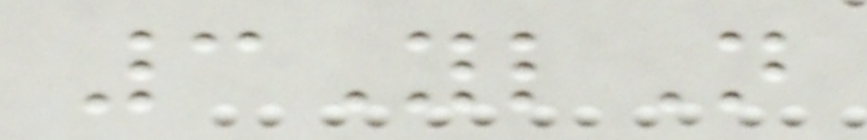3YlN
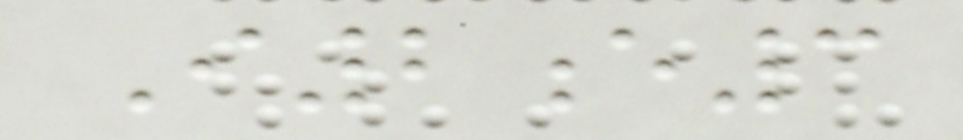I2e3
